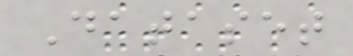Dataset
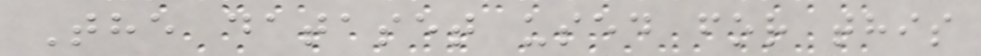The dataset used for this
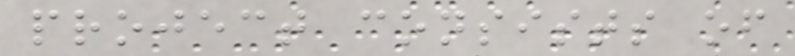project consists of
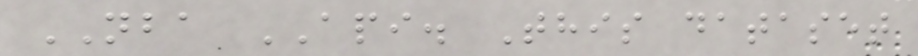NBA API. This dataset
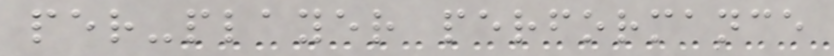per-player performance
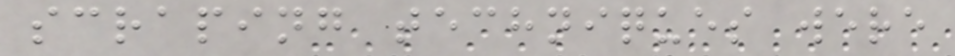scraping techniques were
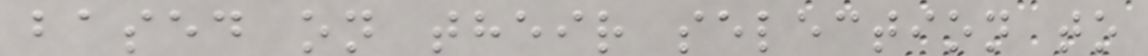based on their selection to
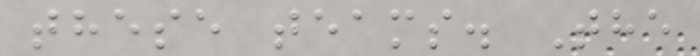these teams. The
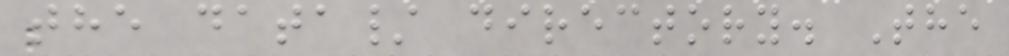the data/ directory. The
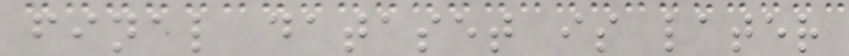final dataset is later
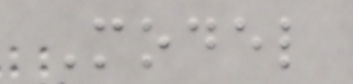Model
